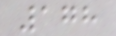178
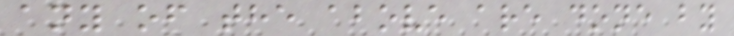any of the above are done by
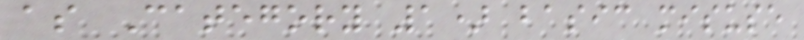as Category 1) basic misuse
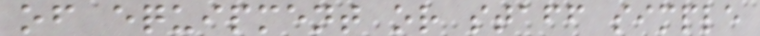of equipment or staff simple
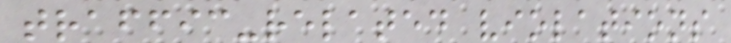traffic-related violations
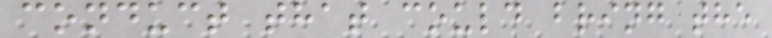conduct that could bring the
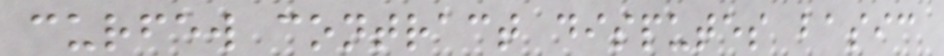curfew contract disputes basic
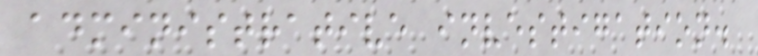administrative investigation.
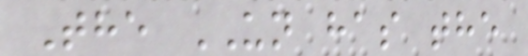The UN has the
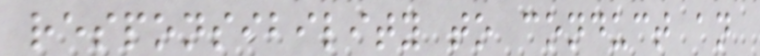responsibility to conduct an
